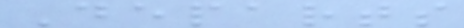Departs
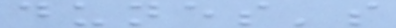dunes's
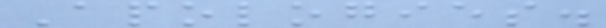Apologies.
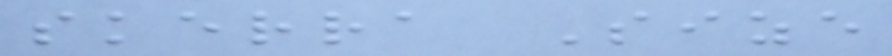skerra Size
